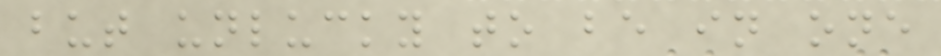but unlucky to be in one
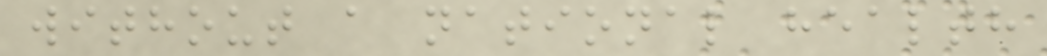without a national health
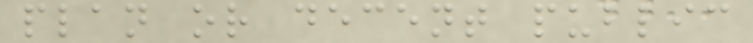plan or decent public
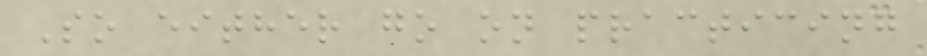So either go on practicing
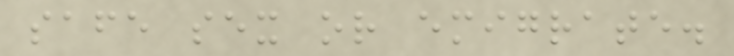safe sex or emigrate.
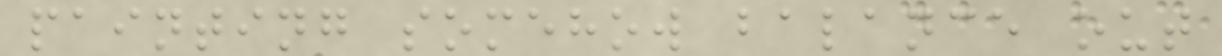painting somehow balance out
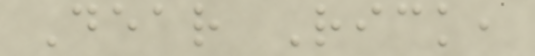Dear Rick,
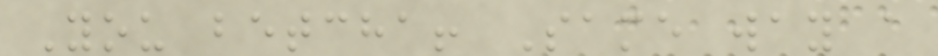You betcha! Same way a
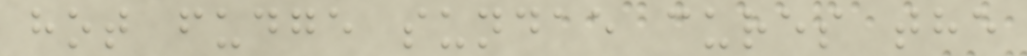hot fudge sundae cures the
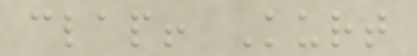clap! Kurt
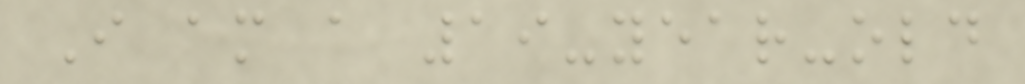I am a 19-year-old
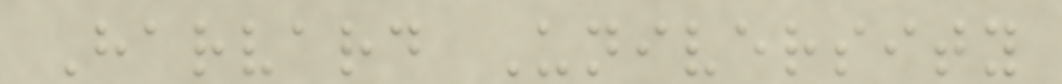Harvard University
